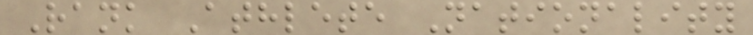Rank Athlete Nationality
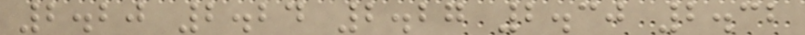2.20 2.24 2.27 2.30 2.32
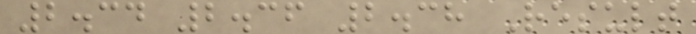2.34 2.36 2.38 Result
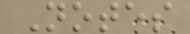Notes
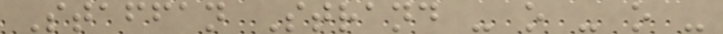Staffan Strand - o - o -
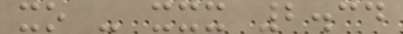xo - xxx 2.34
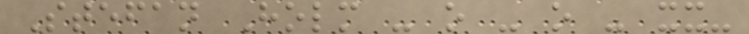Stefan Holm - o - o - xx-
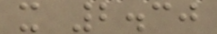x 2.30
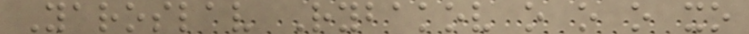Yaroslav Rybakov o o o xo
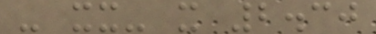- xx- x 2.30
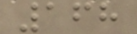168
